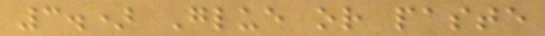3.) Glue or paste
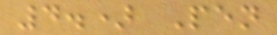4.) Pen
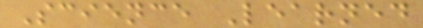Science Learned
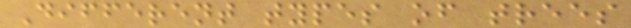Different types of trees
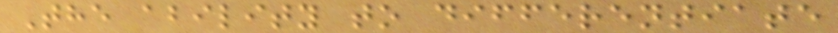The ability to differentiate
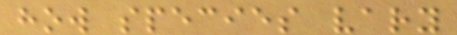how species vary
